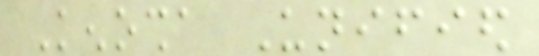Kenosha Unified
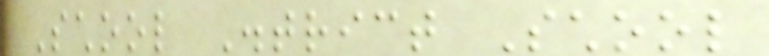School District School
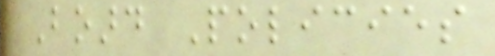Board Policies
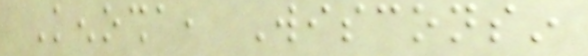Kenosha, Wisconsin
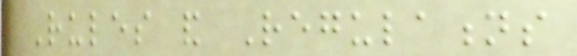Rules and Regulations
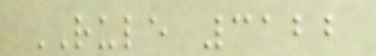RULE 3122
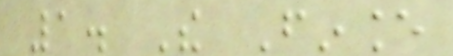1. The Finance
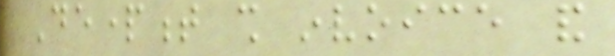Department shall invoice and
